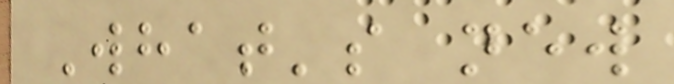What's new
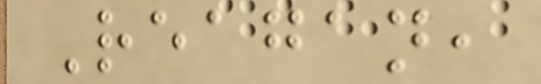Reagan,
